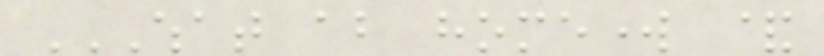WHAT ABOUT HOMEWORK &
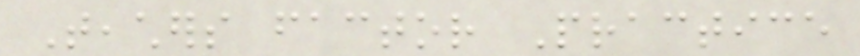Teachers factor Practice
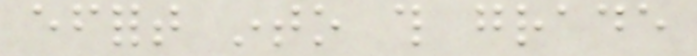effort into this grade
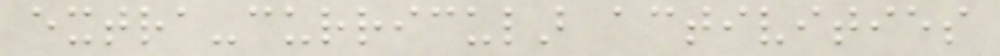extra-curricular activities
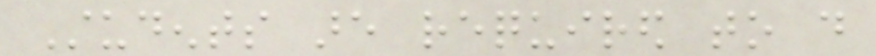Students are required to do
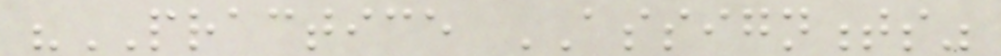"PRACTICE ASSIGNMENTS"
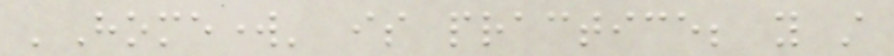'Homework' is practice; you still
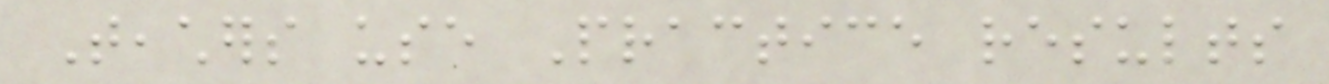Teachers use Practice results
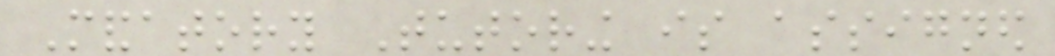Mandatory Tutoring is assigned
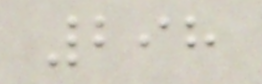298
